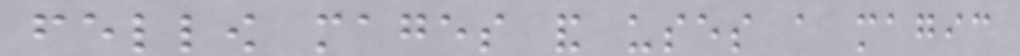fellow mages and uses a magic
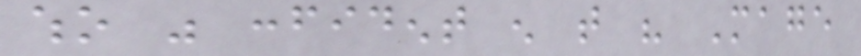who was confident enough that his Mage
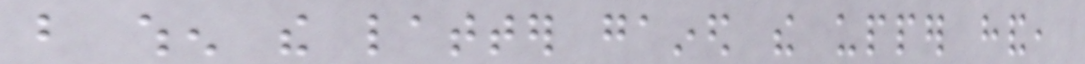but when the latter gained the upper hand,
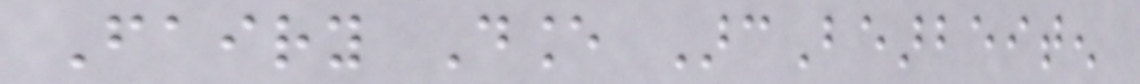Fairy Dance ArcBearbeiten
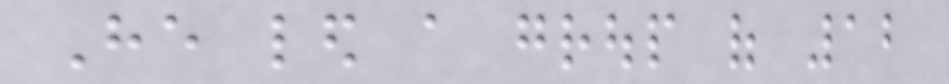He led a group of 12
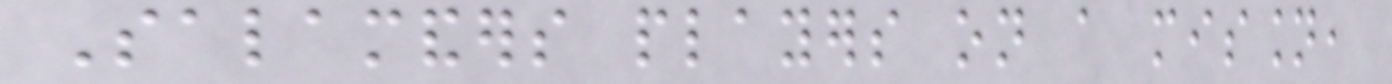Salamanders players on a mission,
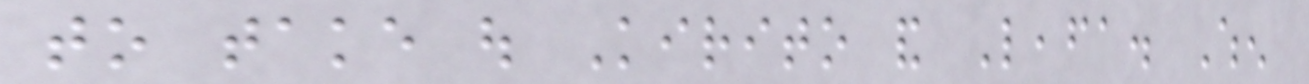to take out Kirito and Leafa. When
